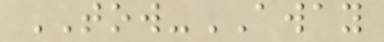TOW-AWAY
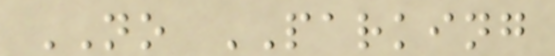NO PARKING
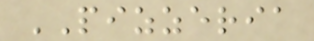PIZZERIA
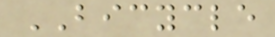BICYCLE
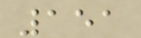151
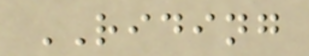RIDING
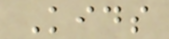Kids
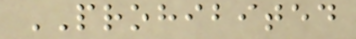PROHIBITED
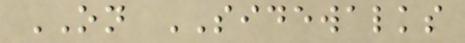ON SIDEWALKS
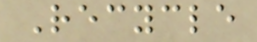Recycle
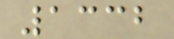1332
